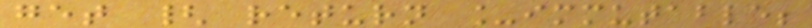get { return _immutable;
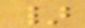}
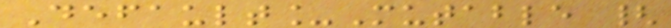Default_Mutable {
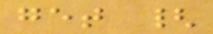get {
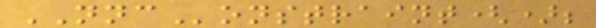NNConstraint();
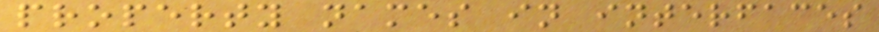property names in interfaces
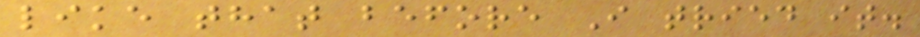like that before I tried it.
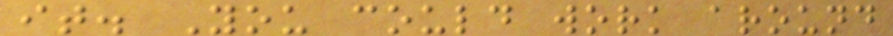it. You could work around
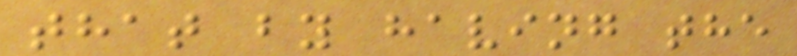that by having the
